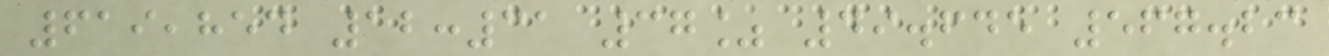619,854 12:31 37% 49.645 567.23
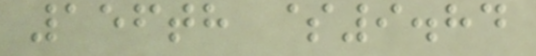156th $9.84
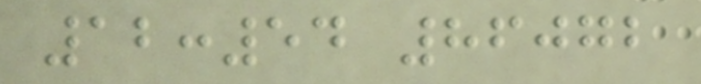12:54 86072
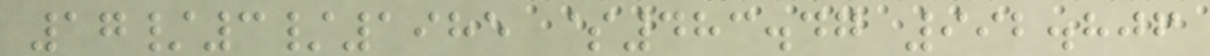17/3/1985 $483.47 992.806
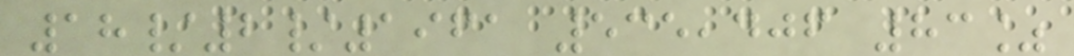18/2/1961 535,406 83%
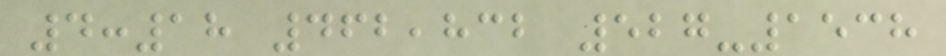4:18 462,832 527-1538
